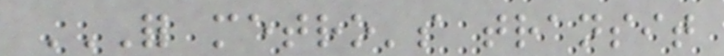FOR METRO'S TRANSIT
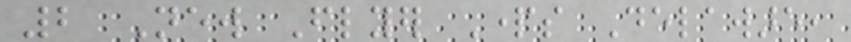2 New Flyer Parts Delaware,
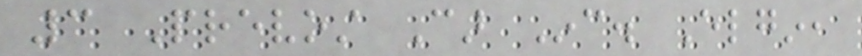3 Prevost Car Inc. Elgin,
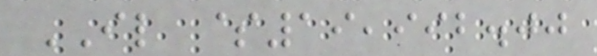IL $19,992.00
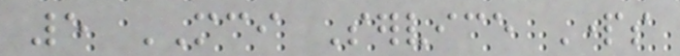5 MCI Service Parts
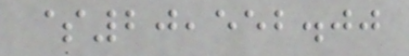$20,552.00
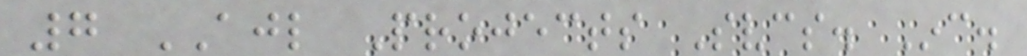7 AJL Projects Svcs. Inc.
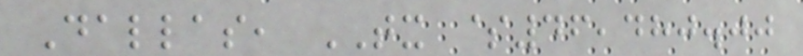Dallas, TX $46,480.00
